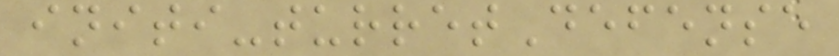initi-turretDefense
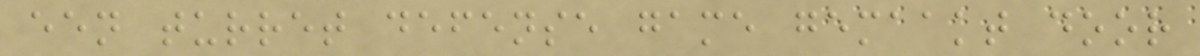een turret defense game gemaakt door
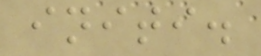initi.
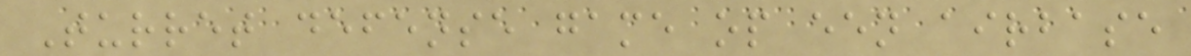Turret defense game op een airbase
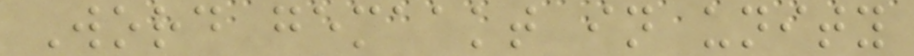Word gemaakt in unity
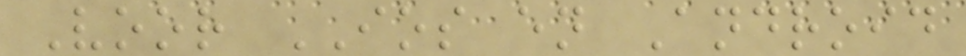Voor IOS en Android
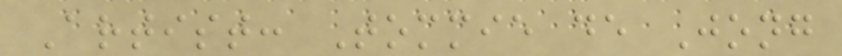Artist: Tommie de Jong
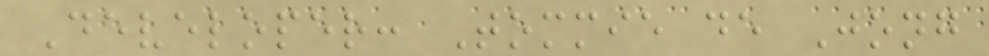Developer: Tommie de Jong
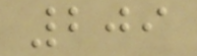209
